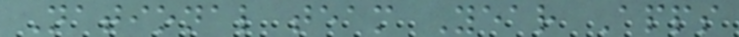National team Year Apps
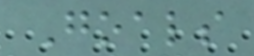Goals
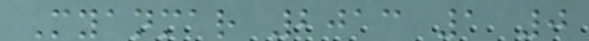Myanmar 2013 1 0
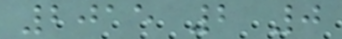2015 2 0
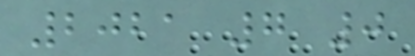2021 7 0
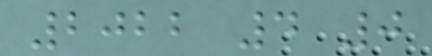2022 4 0
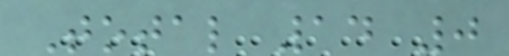Total 14 0
